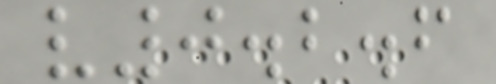v0.2.6
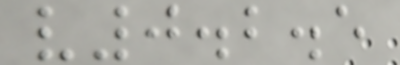v0.2.5
